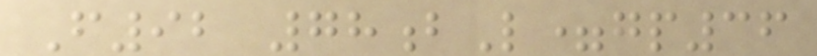F92 78bL=gp36
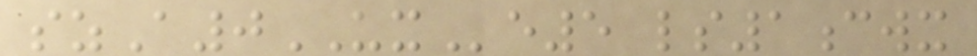szA0UXe5 ls1cwx
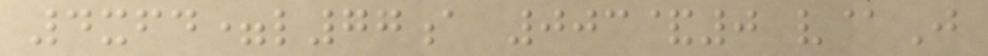4xfd=l77a 003&0 v@J
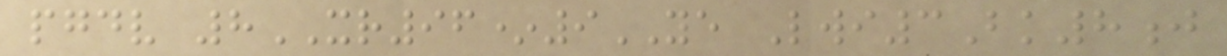pgdv 8XR96*9YE Lwi3Bk8j
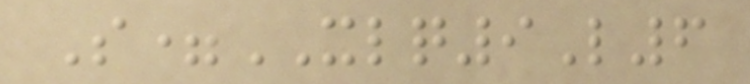S=XLQ9L6
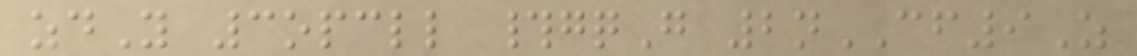zdY 3opcll #gqG 2nCF9Z
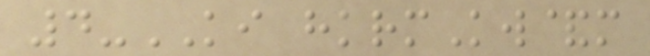4-KI hkrmKw&m
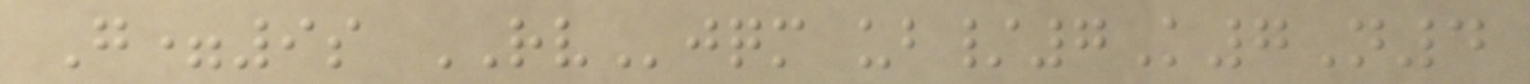G=9s RVjqm ub/7K7N4
